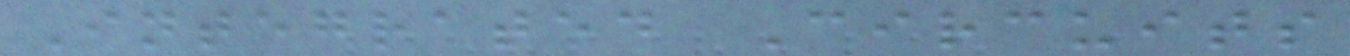Integrated Circuits
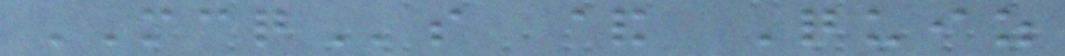MCQs & Quiz
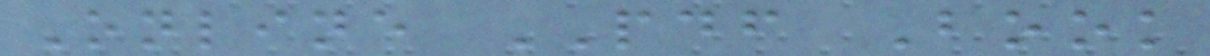Online PDF Book
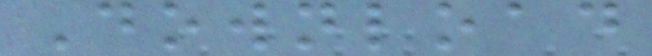Download
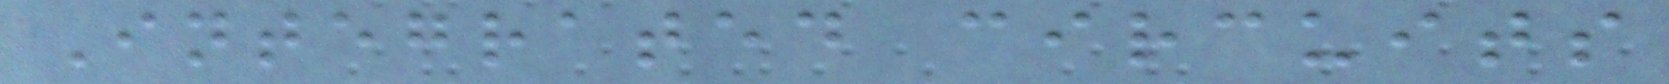Integrated circuits
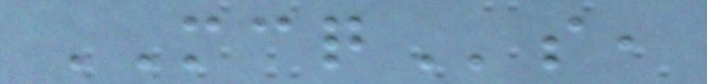MCQs,
